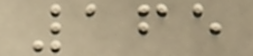165
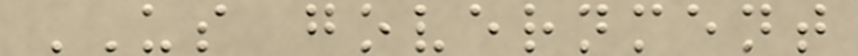US government
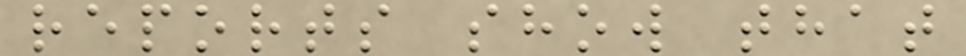reports show that
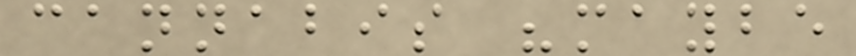cannabis "maybe
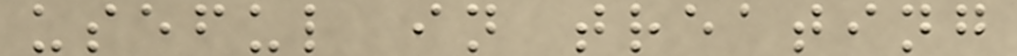useful in treating
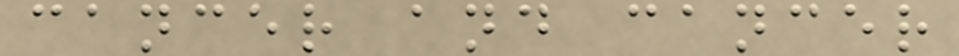cancer and cancer
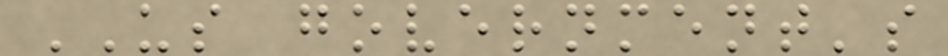US government's
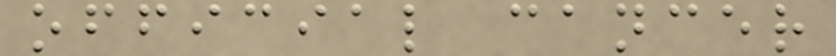official cancer
